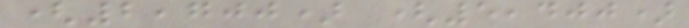(2,700) (5,400)
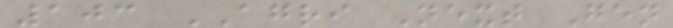103 AGRI Next Gen
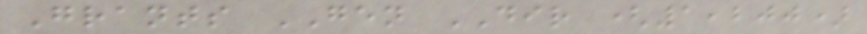Grants GEN DIR (1,200)
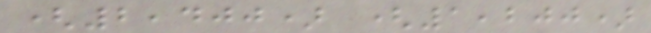(2,400) (1,200)
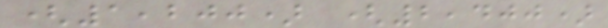(1,200) (2,400)
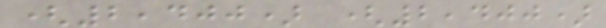(2,400) (2,400)
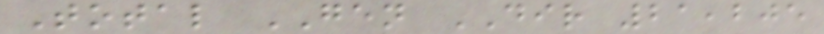Total GEN DIR 21,205
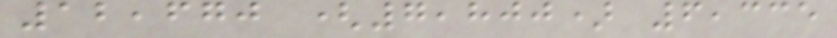12,670 (7,800) 6,335
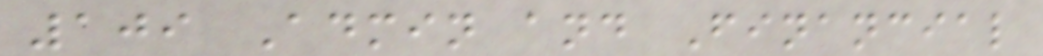109 Admin and Financial
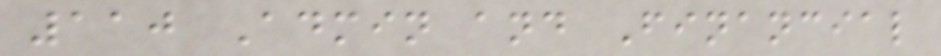110 Admin and Financial
